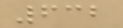632
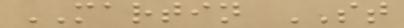MARTIN ST
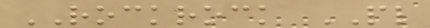ROCKROCK PL
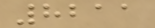8211
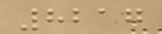8217
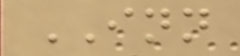INN
